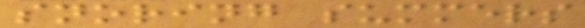snoring summers
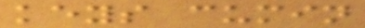keys cumin
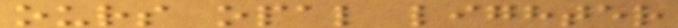ours opal lighter
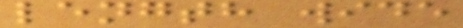length wide
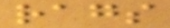rags
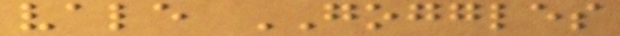vale GOGGLES
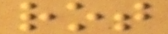rot
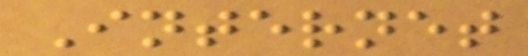Internet
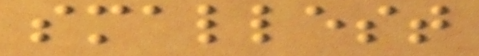smallest
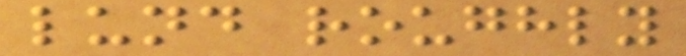lund roughly
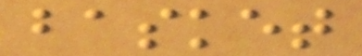basket
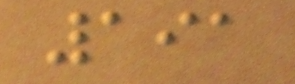191
